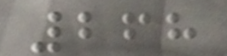268
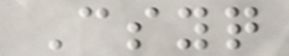Csyq
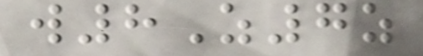w8Z7z
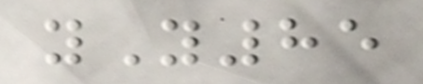yY85
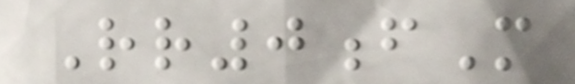Rr0fM
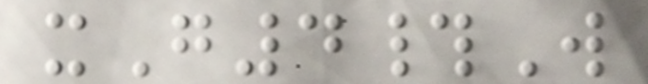xG4#W
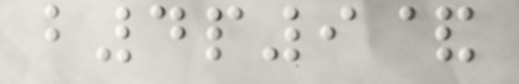b4p9&
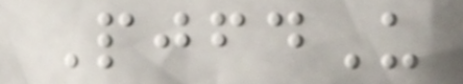PjfdU
